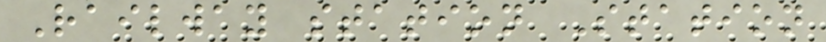Railway station Station
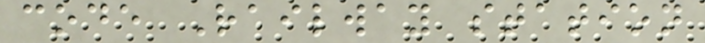code Railway station
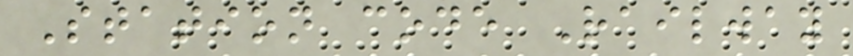Station code Railway
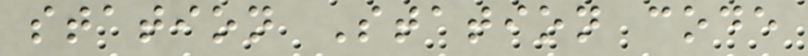station Station code
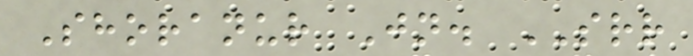Shoranur Jn. SRR
